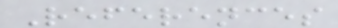References
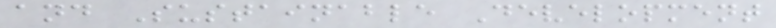and Sustainable Development
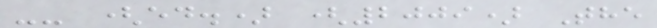-- (ed.) (2009) The
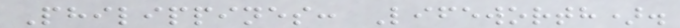Philippines: Lifeworth).
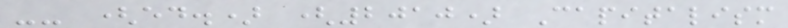-- (ed.) (2010) Capitalism
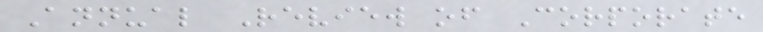Annual Review of Corporate
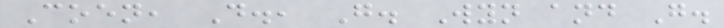Coen, D., G. Wyn and G.
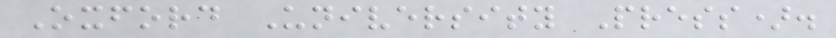Oxford University Press).
